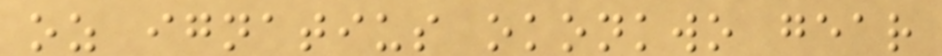oz ignatius okonkwo gear
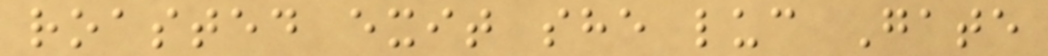roasted exit she luc Gate
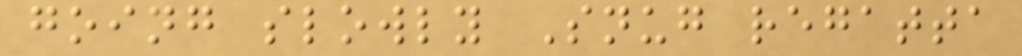going slowly Snug regatta
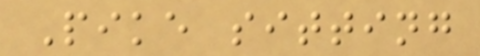Pike sitting
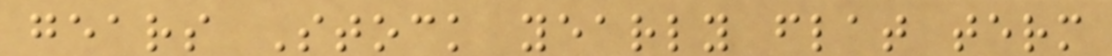gears Stock yearly flat term
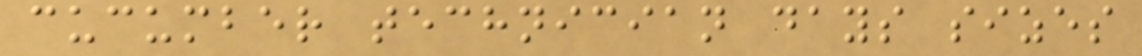cucumber technician days sizes
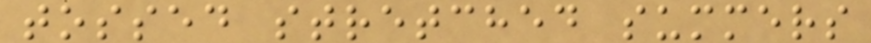tossed stretched summers
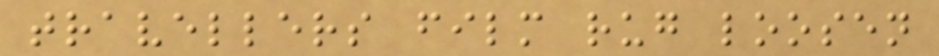travellers film rug loosen
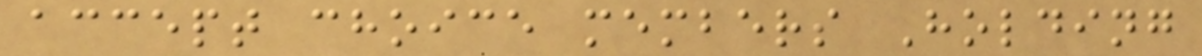accept choice members Holding
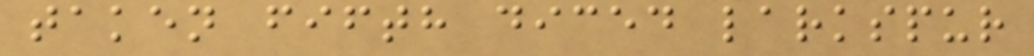taken fifth diced larkspur
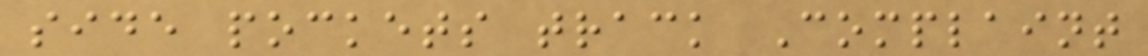side pockets track Complaint
